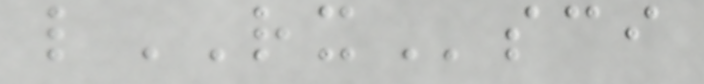lRXsci
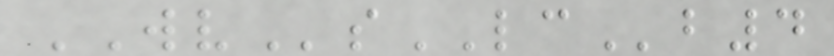WVsLCb4
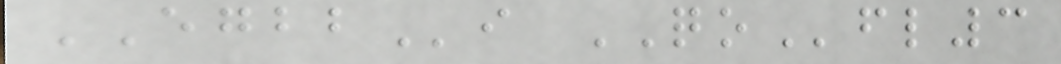EGBBi QOfl3
